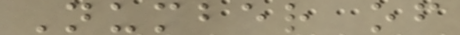Number of
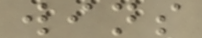wins
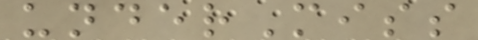underMiss
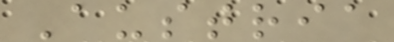Austria
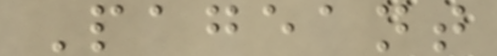Pageant
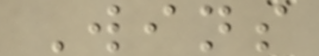Wins
